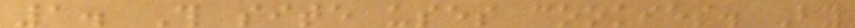1. This site uses cookies. By
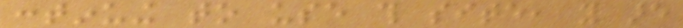continuing to use this site, you are
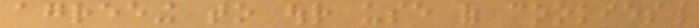agreeing to our use of cookies.
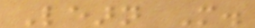Learn More.
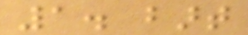1. bart
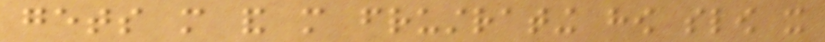gets more and more frustrating how slow it
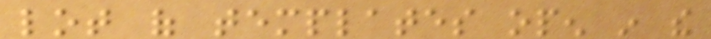lot of templates open in the
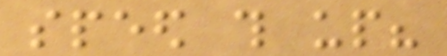speed this up?
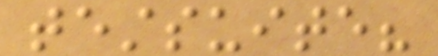testsuite?
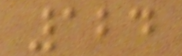124
